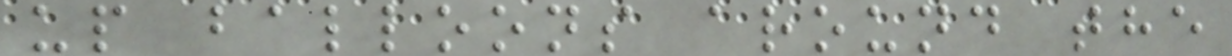up balloons around the
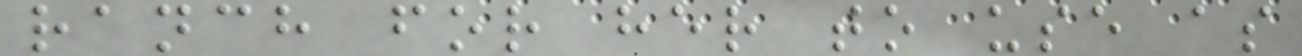ranch for her to use as
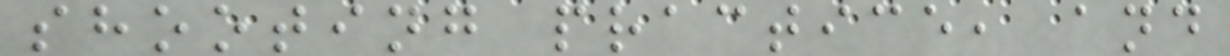shooting practice, and
